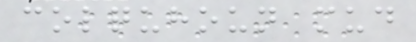colquhoun mud
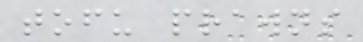tofu prawns
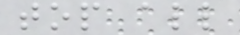top all
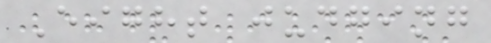Eight judging
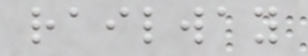railway
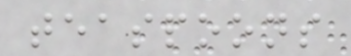teaspoons
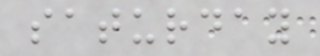saturday
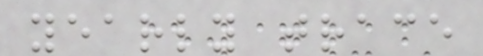yearly trace
